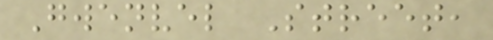Gwenvel Street,
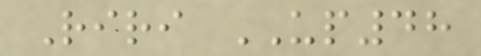Riri UP48
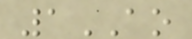1AO
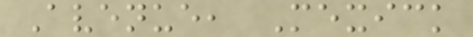Avenue, Mexick
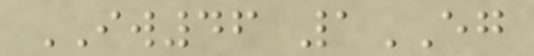IW46 1EG
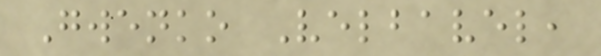Gwenko Velbavel,
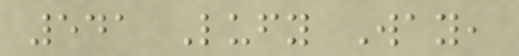541 Lufy Way,
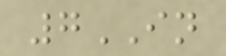7IN
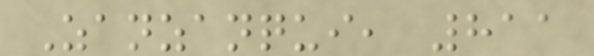Zanzanqui, 811
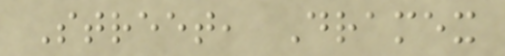Street, Dramex
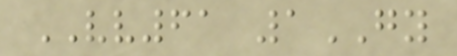VV61 1GY
